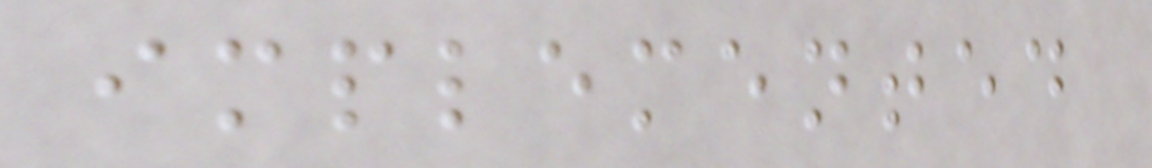implemented
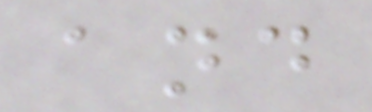and
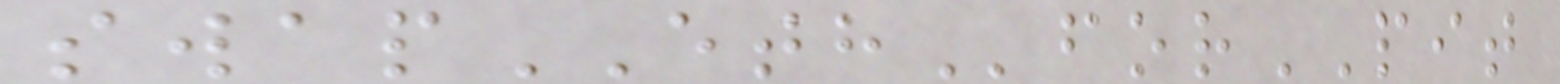swapETHforPIT
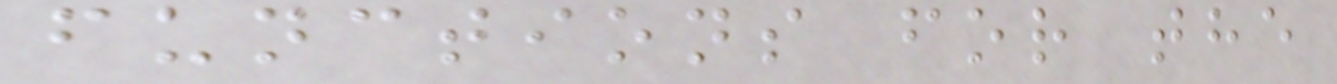functions for the
